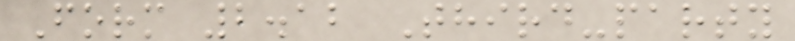Form 2.12 Third-party
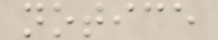notice
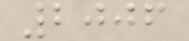2006
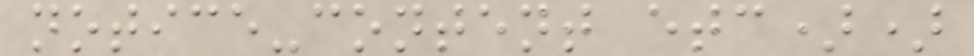notice-content etc))
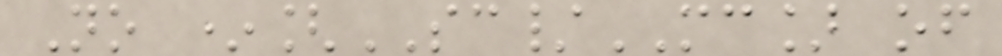No *[SC/MC] of
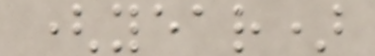(year)
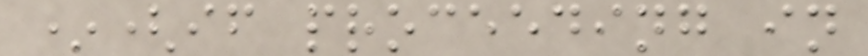*(if proceeding in
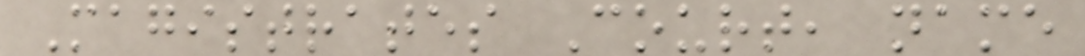Magistrates Court, name
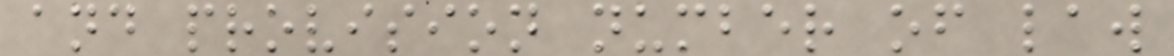and provision number of law
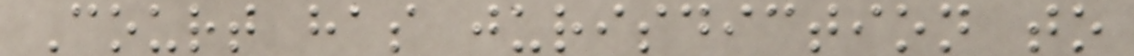Court has jurisdiction to
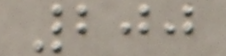200
